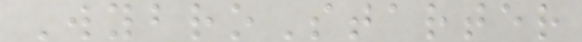WybroStarter
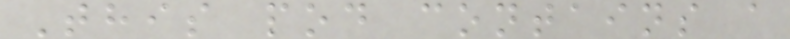This pod contains a
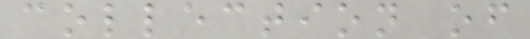collection of
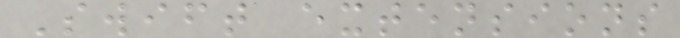Swift extensions
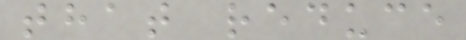that reduce
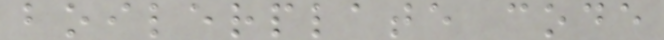boilerplate code
